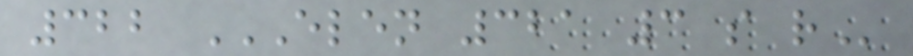322 ELEN 321 3 S R
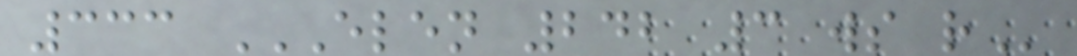333 ELEN 242 3 WS R
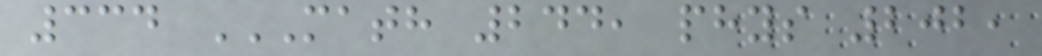334 MATH 244, PHYS 202,
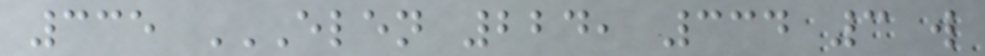335 ELEN 224, 334 3 W
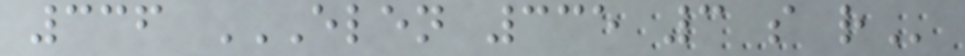336 ELEN 335 3 S R
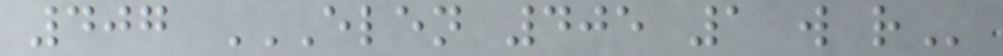407 ELEN 405 1 W R
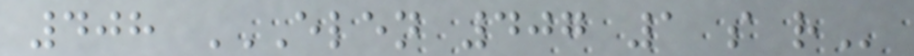408 ELEN 407 1 S R
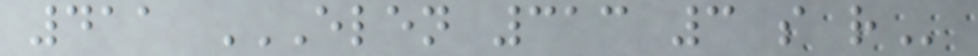411 ELEN 313 3 S R
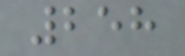258
